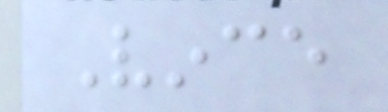Vince
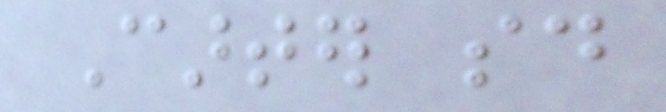Carter said
